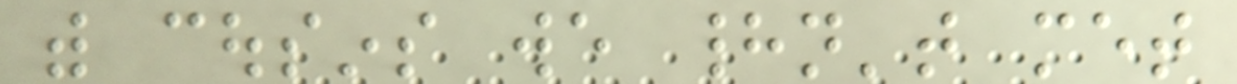with cousins we hadn't met
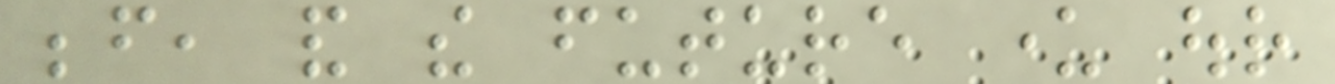before, and the future under our
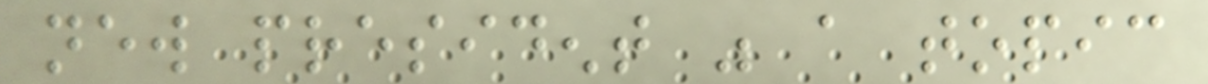new president was a topic
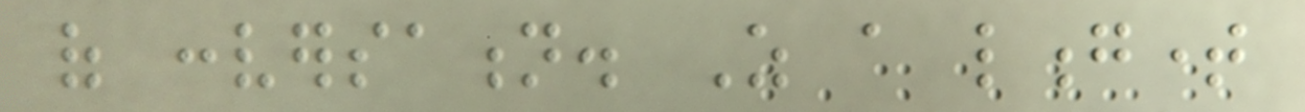of conversation. As a longtime
